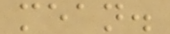mean.
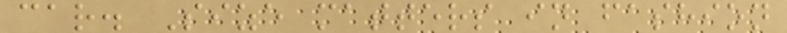car. Size matters in fashion
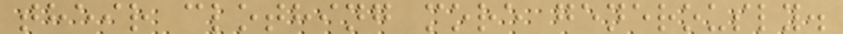their clothing more generously.
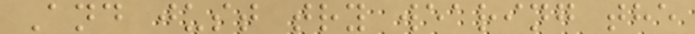And just try wearing the
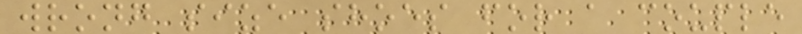wrong size shoes for a couple
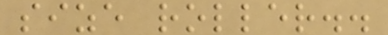size roller..
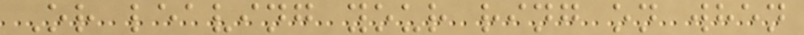Or leaving your ring on when
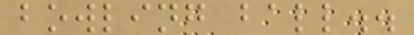bowling ball..
